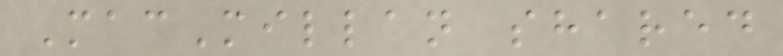MacMillan shared
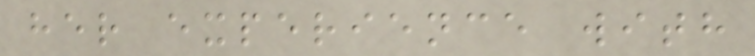her experience with
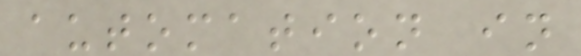automation in
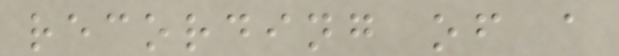recording of a
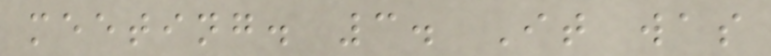meeting. 3. It was
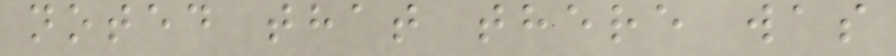noted that there was
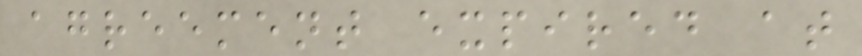agreement expired at
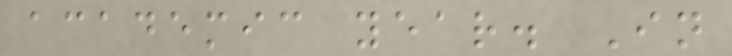academic year. In
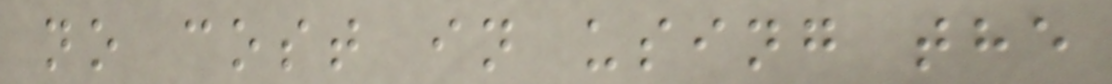no cost in using the
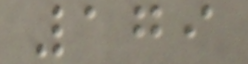179
